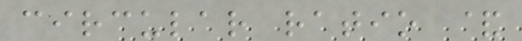circular ratio &
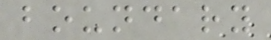boundary
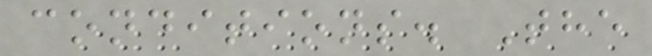conditions. The
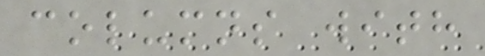columns with
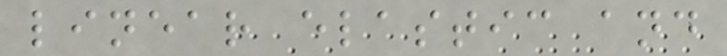linear elastic and
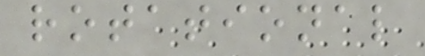rotational
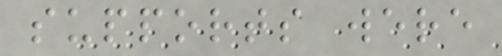supports were
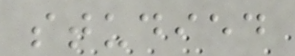studied
